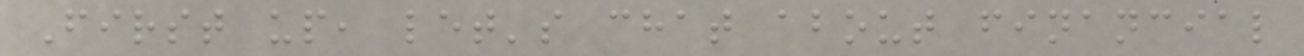First up, let's chat about financial
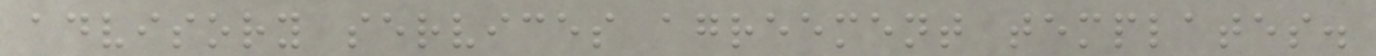advisory services agreement templates.
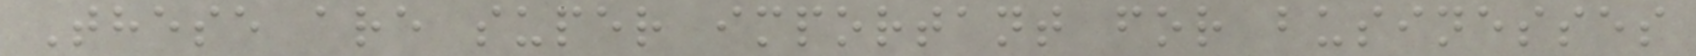These are super important for businesses
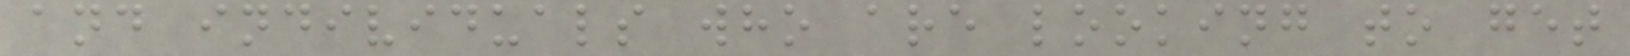and individuals who are looking to get
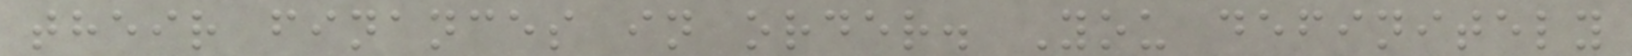their finances in order. You definitely
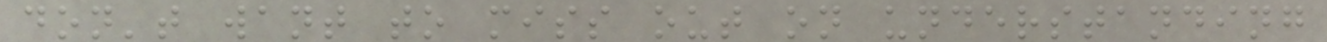don't want to miss out on understanding
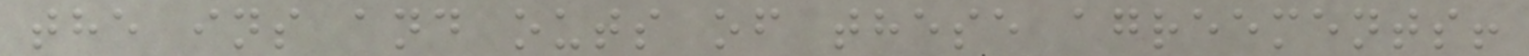the ins and outs of these agreements!
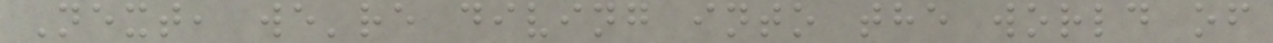Next, we're diving into the world of
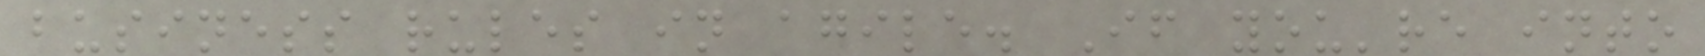business rules in agile. If you're into
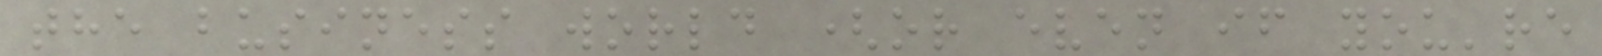the business world (or even if you're
